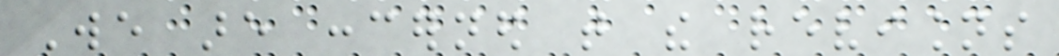We are concerned that the revisions
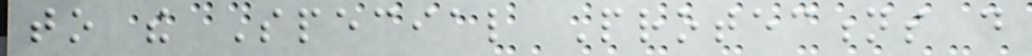to the Special Protections do
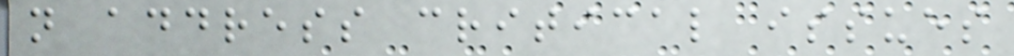not address critical issues
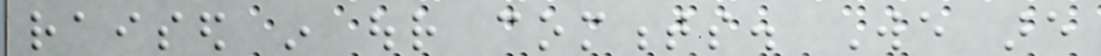raised in our comments. We are
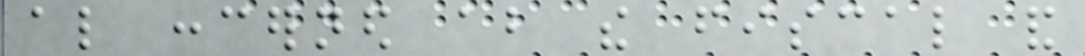also concerned about the fiscal and
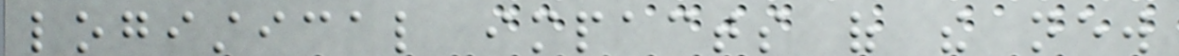logistical impacts of the new
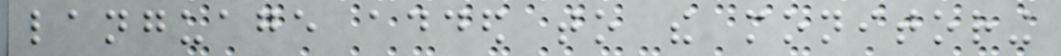language added to the monitoring
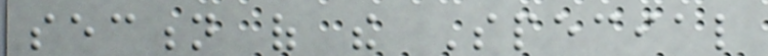section of the Special
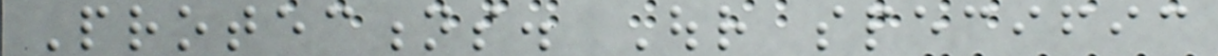Protections. Our specific
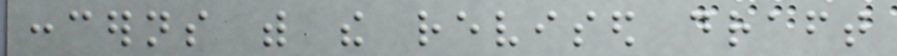concerns with the revised draft
